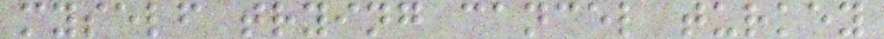myself trying cancel turkey
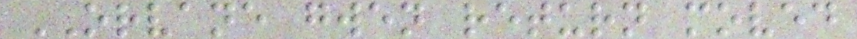ORVANE gwen return moved
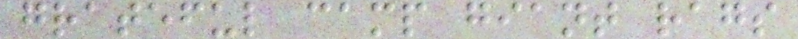grateful camp giant rags
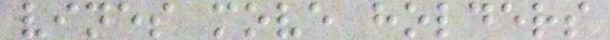vines move holders
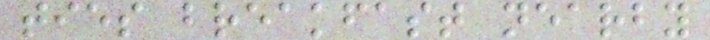ties breakfast nearby
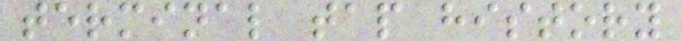terminal tap history
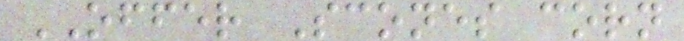OFFER Scones corn
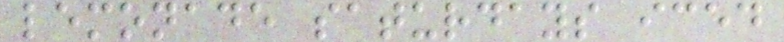lemonade saturdays iced
